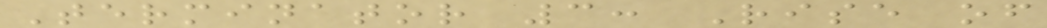Terminator 3: Rise of
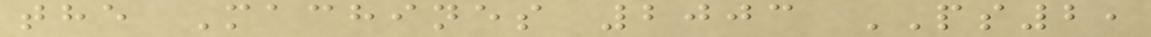the Machines 2003 PS2,
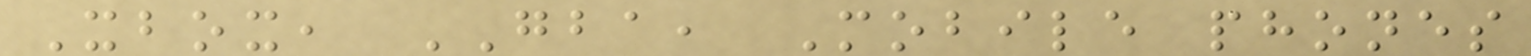Xbox, GBA, Mobile phones
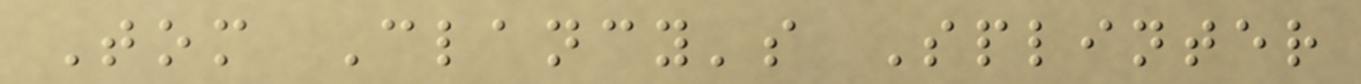Tom Clancy's Splinter
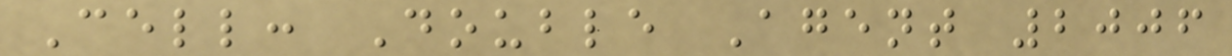Cell: Double Agent 2006
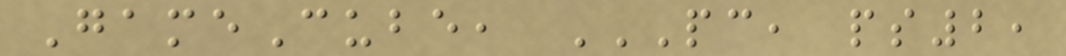GameCube, PC, PS2,
